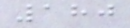180
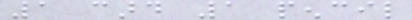1 card 1 pencil
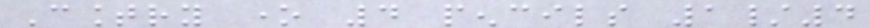Country one 4 pencils 1/4
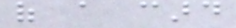of a card
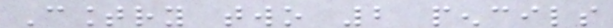Country two 2 pencils
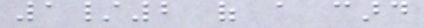1/2 of a card
